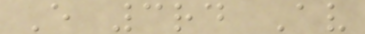E 3rd Av
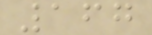167
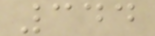344
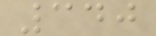340
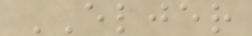ELJER
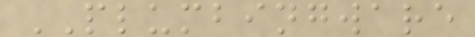PLUMBINGWARE
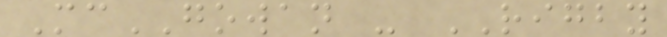McGOWAN - RIGBY
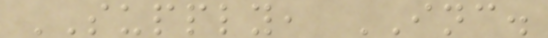SUPPLY, INC.
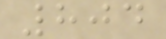804
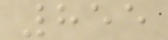855
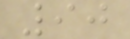90
